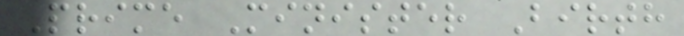Prime Minister Birth
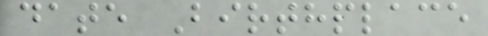date Birthplace
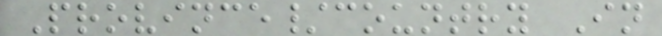Province/country In
